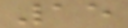15
